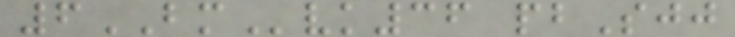6BMvk36 pbSjj
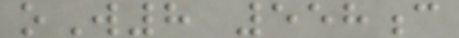oW8 558c
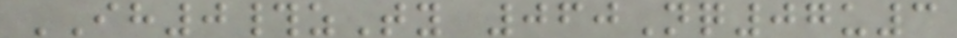IH0#zTy 060Nq07u3
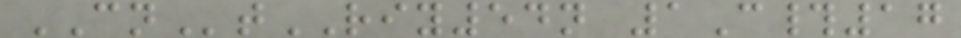CNtRIY54n 1C#17
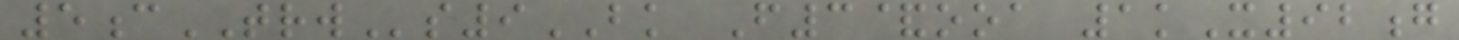5cTRWs9BK F3&ooa 1kX92g
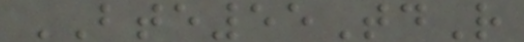BTE55TdR
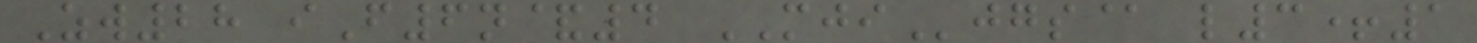Zw28 iF6n&4 MJIjgs@ l3+1
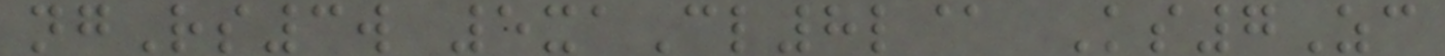ngRs3w 5xaCl8l@ Ks7Zc
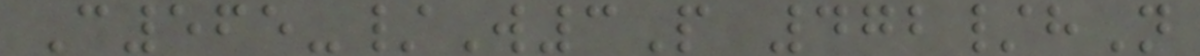C565-/W3P 472/hN
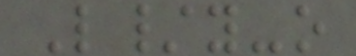L/y-o
